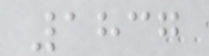1837
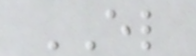EL
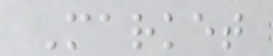Market
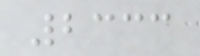2333
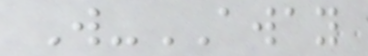W-AWAY
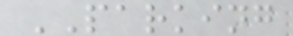PARKING
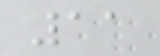11
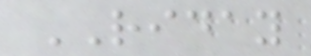RIDAY
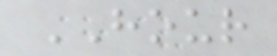HOUR
